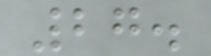27.
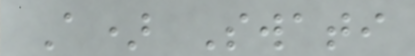A) Swati
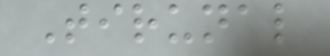Tirunal
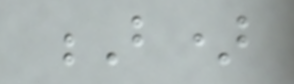B)
